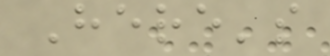Here's
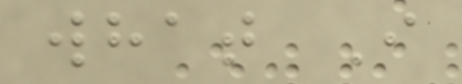what I
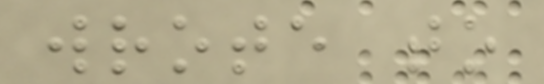wrote to
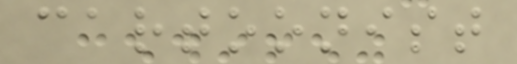cartoonist
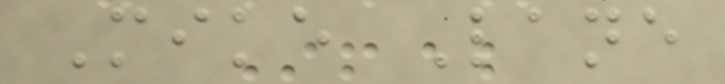Mike Lane
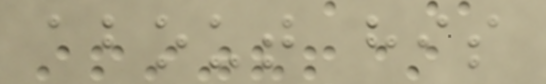about his
